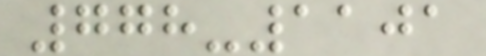778-1101
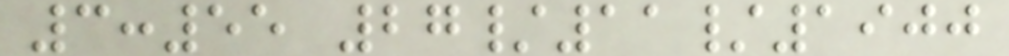3:55 27/11/1900
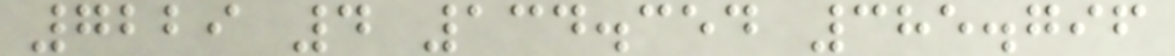7229 4 134.354 385.796
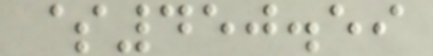$450.59
